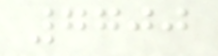7700
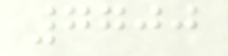7700
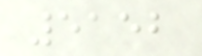5152
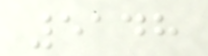5148
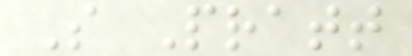S Pratt
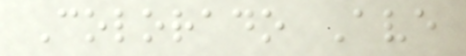Colorado Ave
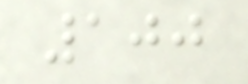100
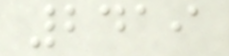2419
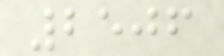2506
